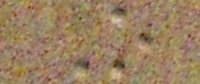O
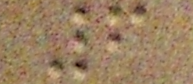6
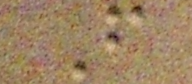F
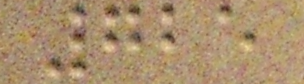725
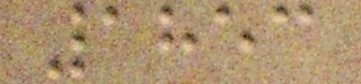1853
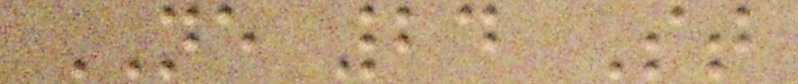NE 24 St
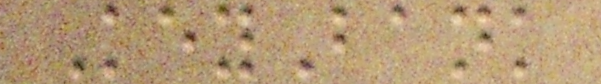KeyBank
